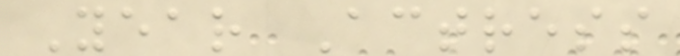Year Actress
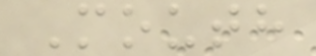Mouth
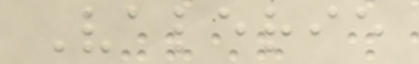Valerie
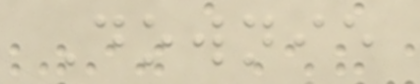Downie
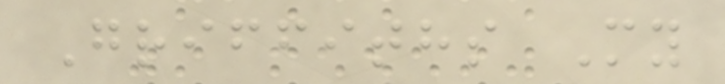Griffiths My
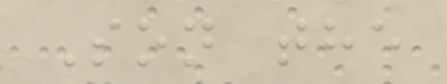Son the
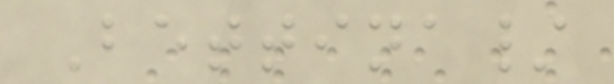Bettina/
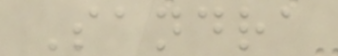Sandra
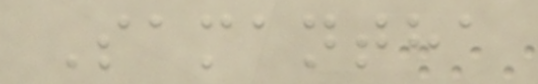Samantha
